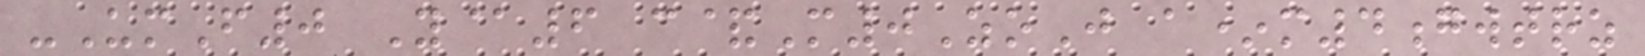-UmF0 Y@6 c&M0ZoJ a*m4gwtrz
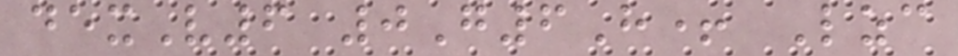dexV6 0G6H+ Lzc
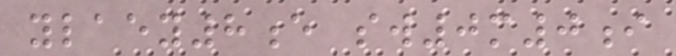ylaey8e sw0m0i
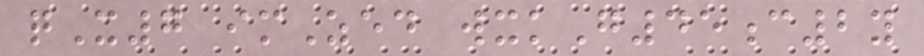qX7 imZed wxkG45c2y
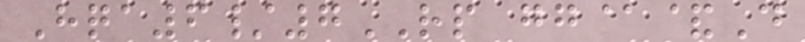Hqa6/7RP gg@&D
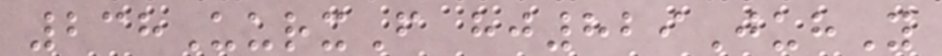238UurxF hj829JuhY
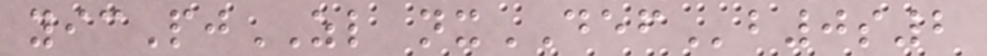yicPjZL nxDEFb0s2
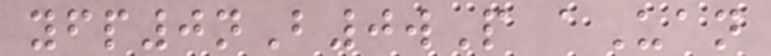yfp0nB0wP aUan
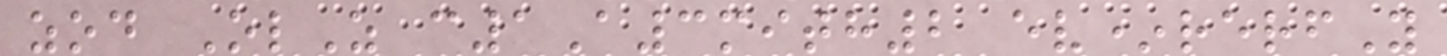zod OlZ c1A3mith2 ev*rerfY
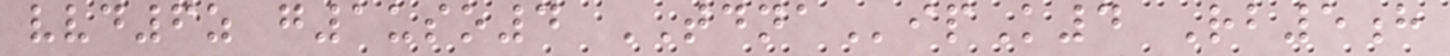vvd6z g1uso4 TDNAipK4 Rb5h
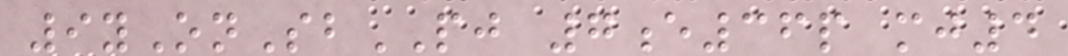9yOnSbPJ 7e36p mj4
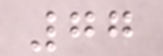77
